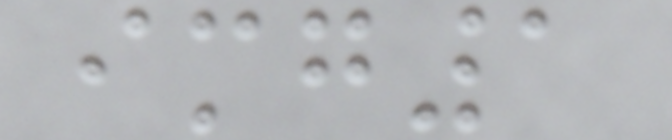img1
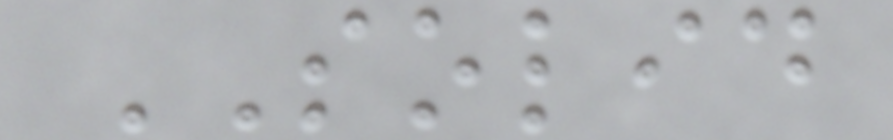SOLID
